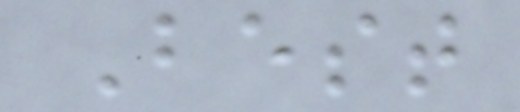Best
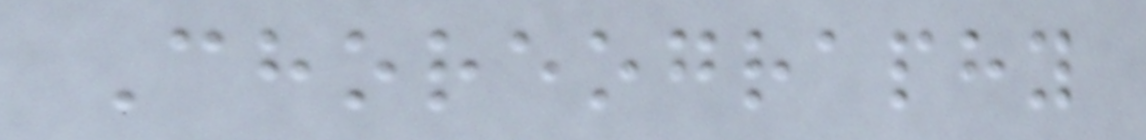Choreography
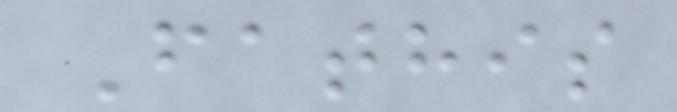Fathis
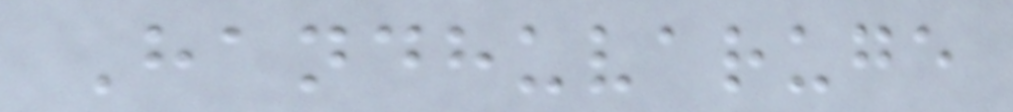Handhuvaruge
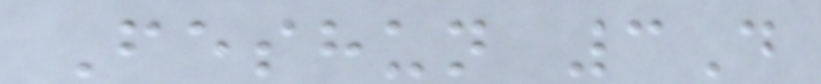Feshun 3D
